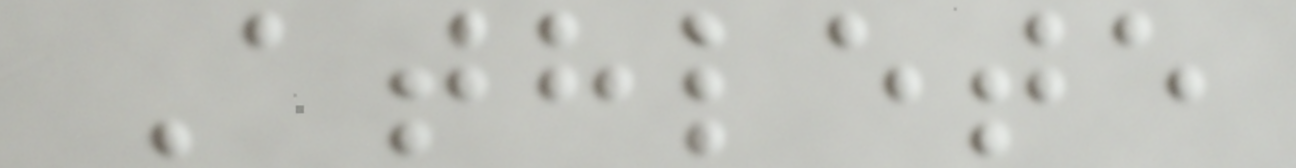Athlete
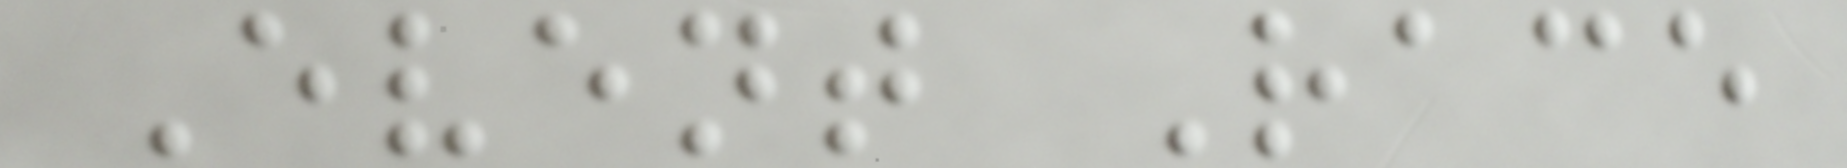Event Race
